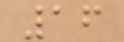16
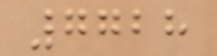7728
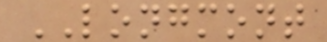LONGMONT
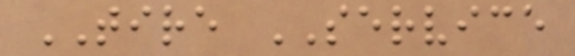TIRE SERVICE
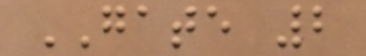GATE 2
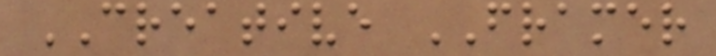CREATIVE FRAMER
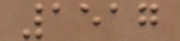1517
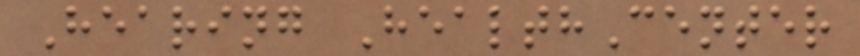Hearing HealthCenter
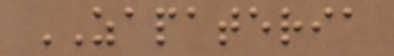ZAPATERIA
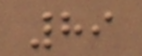89
